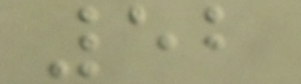52
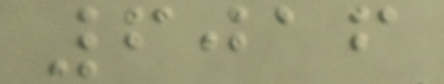6016
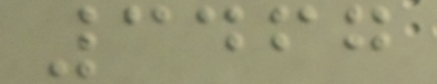3467
